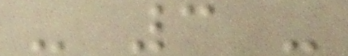- 3 -
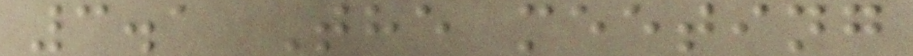3.1 The meeting
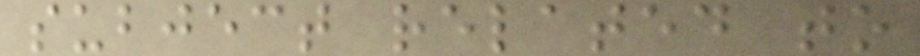subject related to
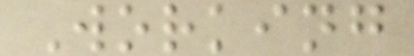Working
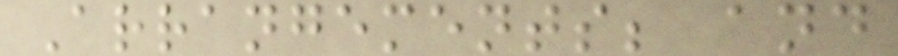Arrangements; and
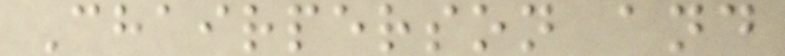Chairperson and
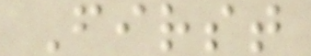First
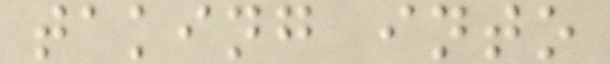taking into
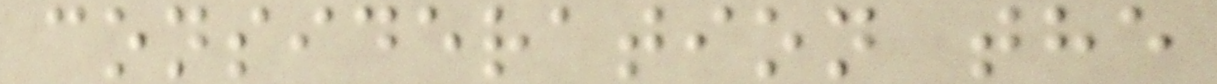consideration the
